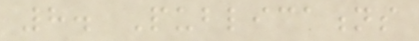8. Publications
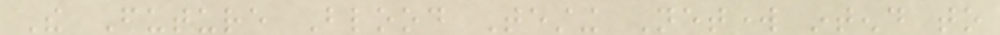The Future Blood Testing Network intend to
